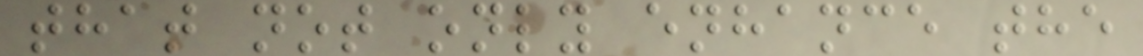that not only enhance the
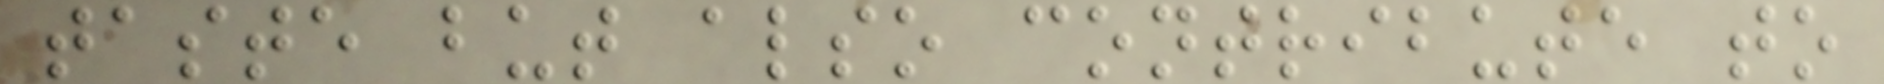taste but also contribute to
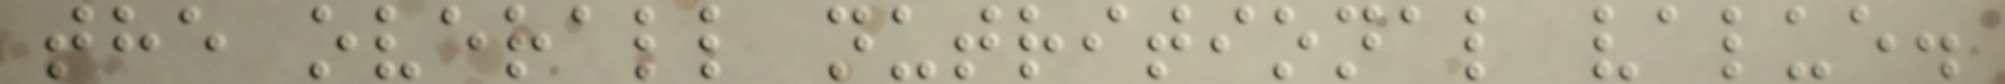the overall nutritional value.
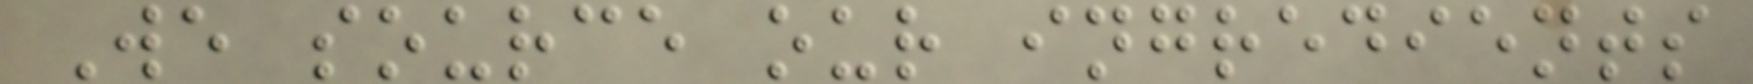We source our ingredients
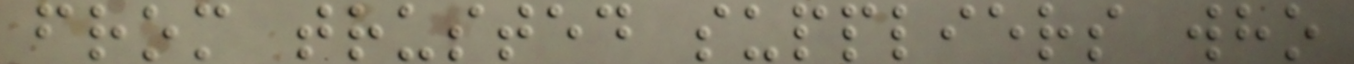from trusted suppliers who
